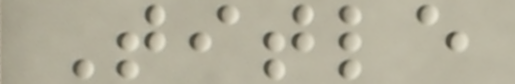Title
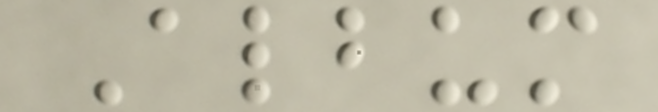Album
